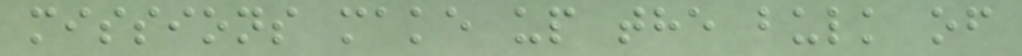missions make up the bulk of
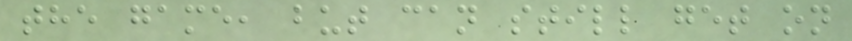the game, but can still get on
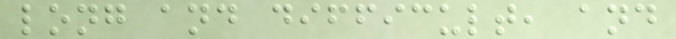long and difficult, and
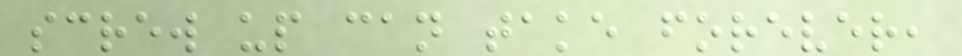screw up can take forever,
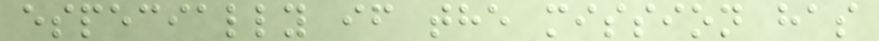especially if the mission has
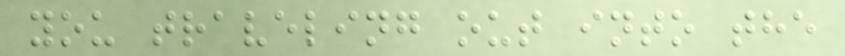you traveling out into the
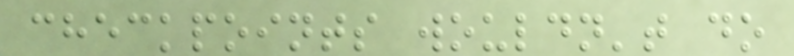checkpoints wouldn't do
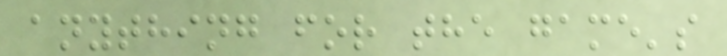anything for the game's
